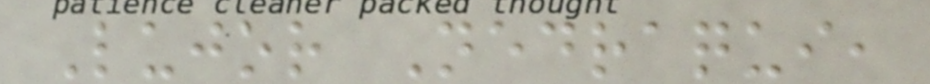Lujor Nedraqui,
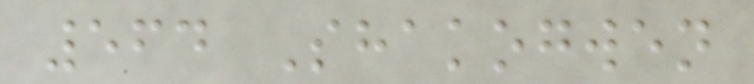564 Shakogwen
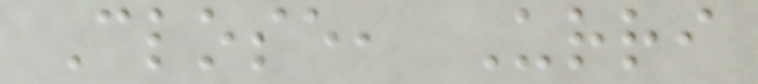Close, Urri
